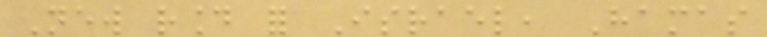New round for Israel, Hamas
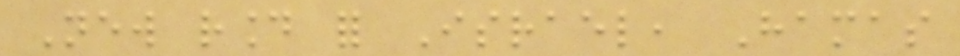New round for Israel, Hamas
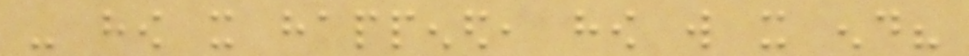- how it happened, how will it end?
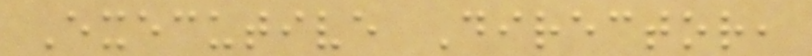Executive Director,
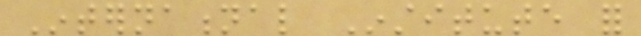International Institute for
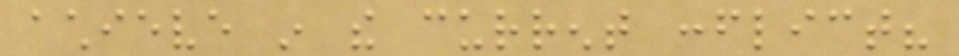achieve in the current conflict?
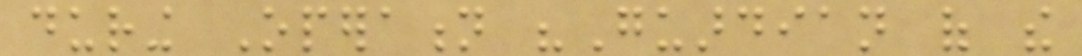during Operation "Guardian of the
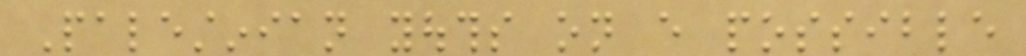Palestinian youths on every possible
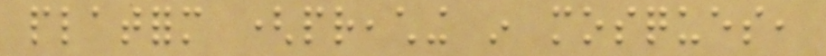platform (preaching in mosques,
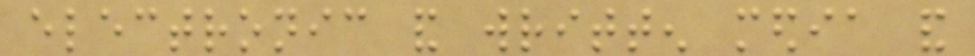electronic and written media and
